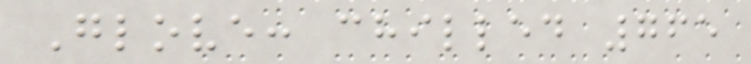Glove: chilled 765
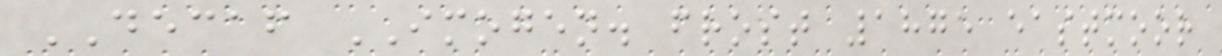DECAF IMOGEN. frost 1875 eastmoor
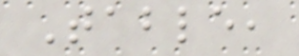Table,
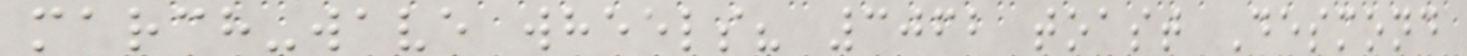march-wave wheels? 3062 toast Desmond
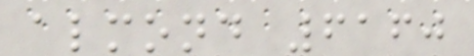almond 6160
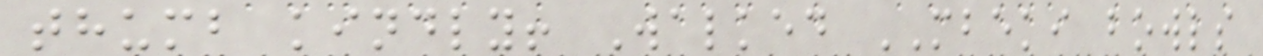thumb kindly! Walked MBEKI bowls
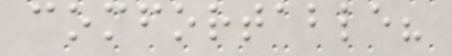comfortable?
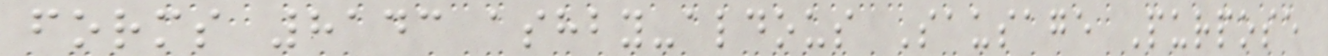forms 8143 ashby-aldous Sausage Purpose
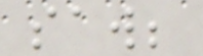saw;
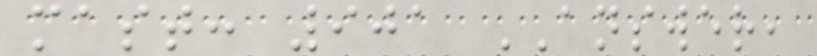mast: 901 ANSWER,
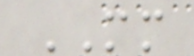MM
